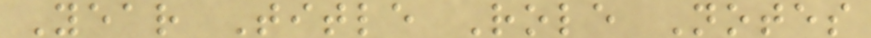Year Title Role Notes
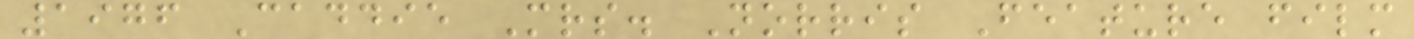1976 Caddie Mrs. Norris Feature film
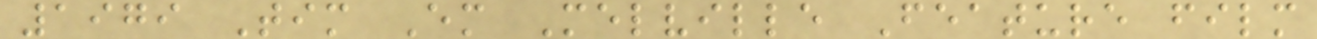1979 Tim Em Melville Feature film
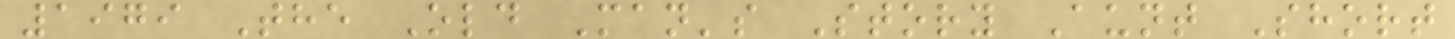1979 The Old Man's Story Aunt Short
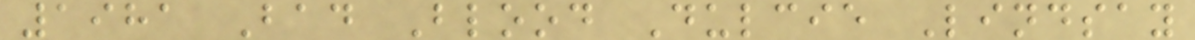1981 Bad Blood Dulcie Lindsay
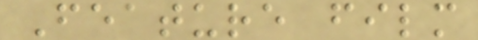Feature film
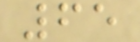65
